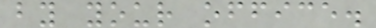by your office.
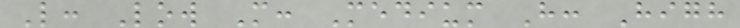L: Low M: Medium H: High
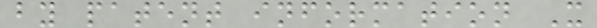by patent information X
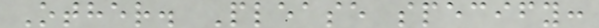Other. Please specify:
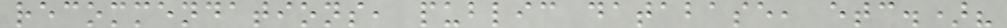recommendations, public database, etc.)?
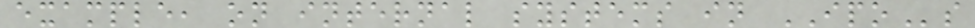example, on internal systems in IPOs
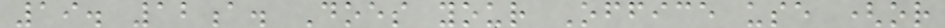19. 12a. Does your Office use (or
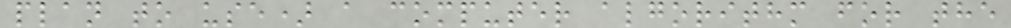plan to use) a computer algorithm for the
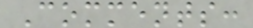Comments:
